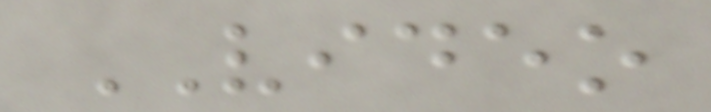VIDEO
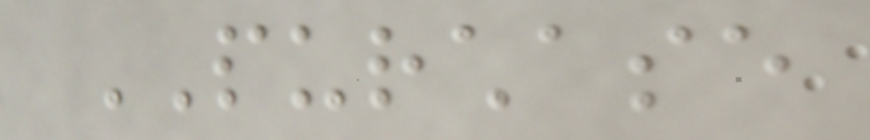PURCHASE
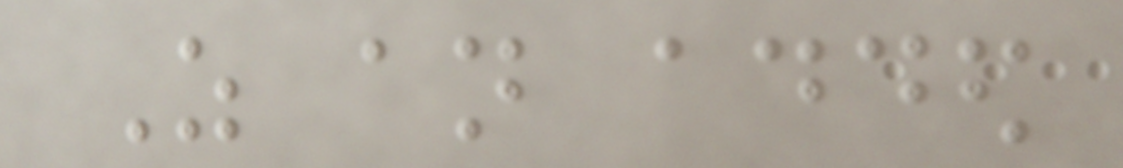As an added
